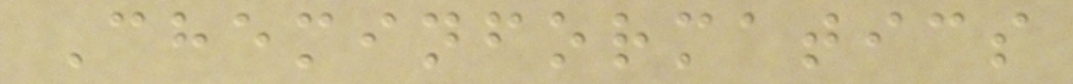Cheminformatics
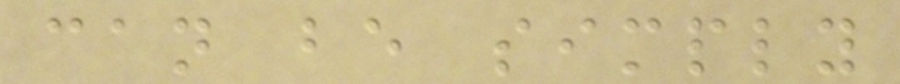can be simply
